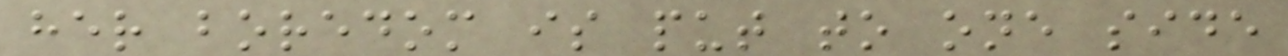her boredom is put to one side
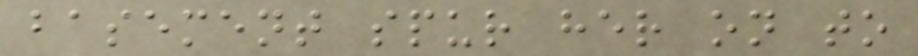basement spur her on to
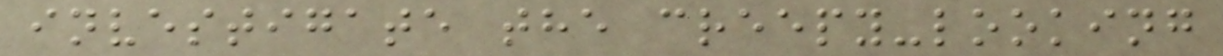investigate the creepy-looking
